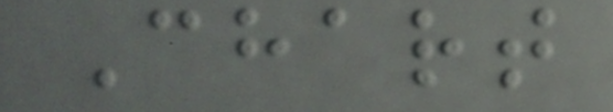Chart
